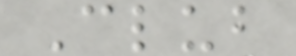Club
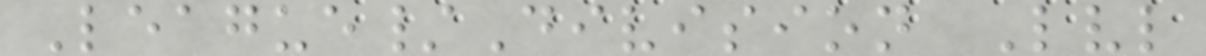League/Division Lvl
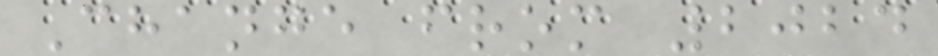Change from 2024
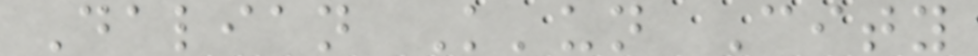Dalian K'un City
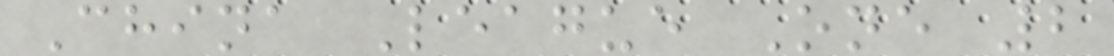China League One 2
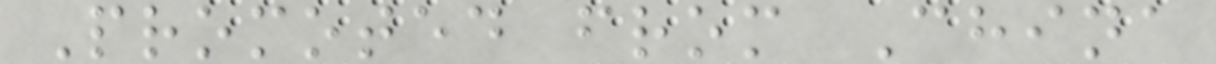Promoted from China
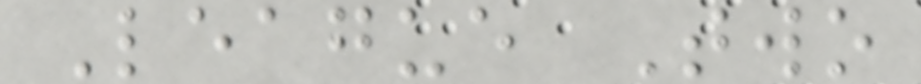League Two
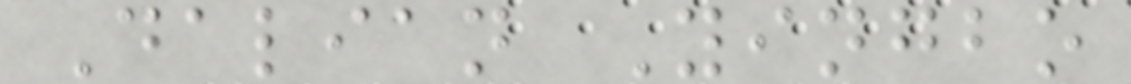Dalian Yingbo
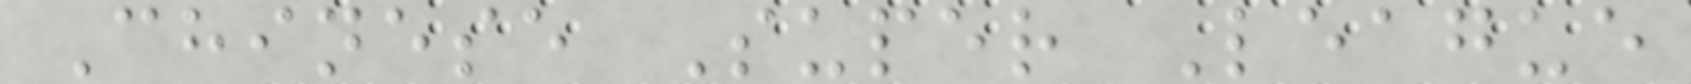Chinese Super League
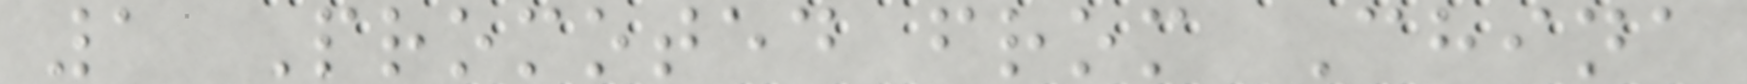1 Promoted from China
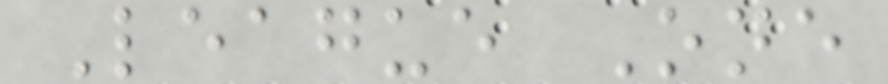League One
